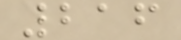216
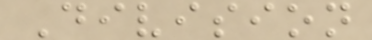Division
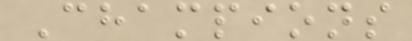Champions
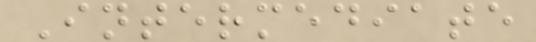Intermediate
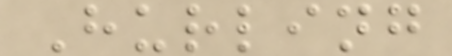Hurling
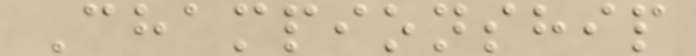Championship
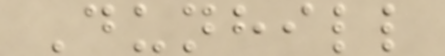Dunhill
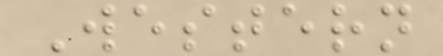Western
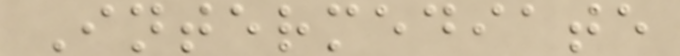Intermediate
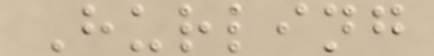Hurling
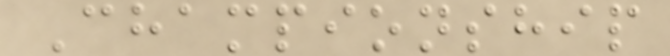Championship
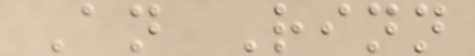An Rinn
